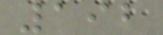192
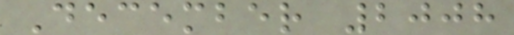December 2008
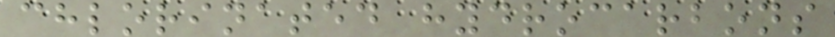chlorinated hydrocarbons
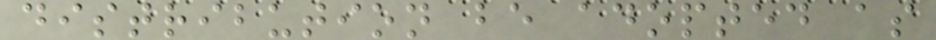distribution be adopted as
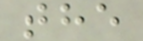the
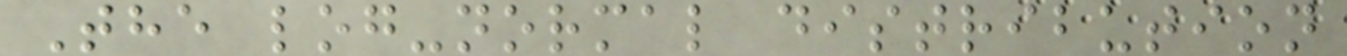The log-normal distribution
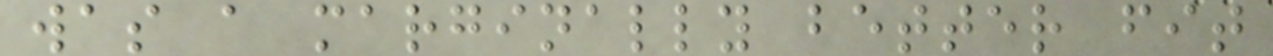was a marginally better fit
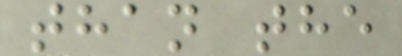than the
